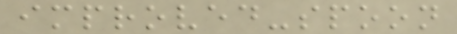improved-spoon
